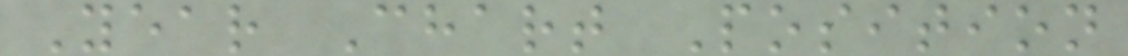Year Chart Position
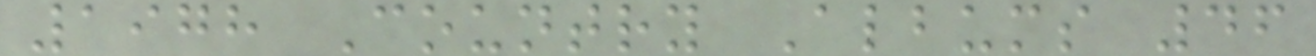1978 Country Albums 46
